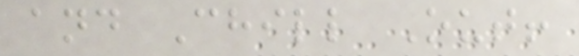and Chill Out!
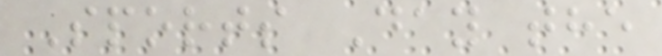Sports Day the
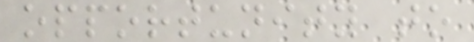opportunity to
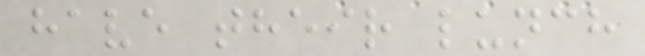have their lunch
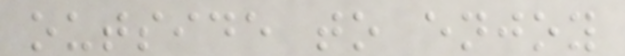outside to enjoy
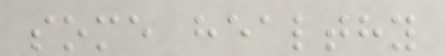some healthy
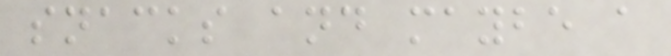snacks and maybe a
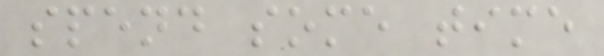spend some time
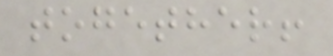together!
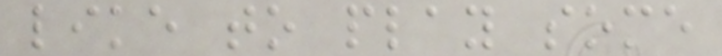like to play some
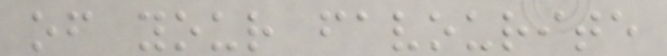of your favourite
